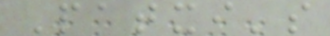Patxi's
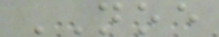NOE
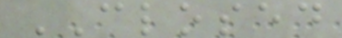CLOSED
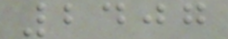2407
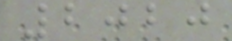2020
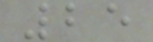25
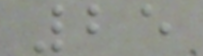25
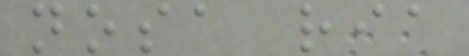nosa ria
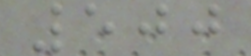500
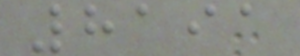8191
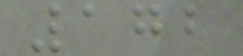172
